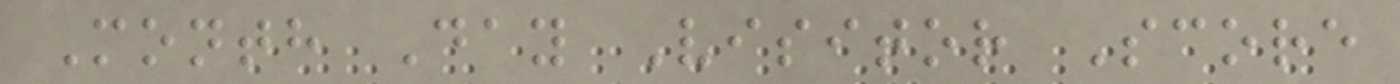Month Day Visitor Score
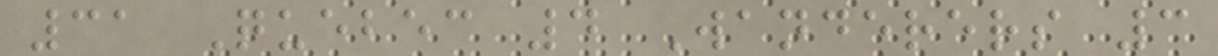31 Quebec 4 Wanderers 3
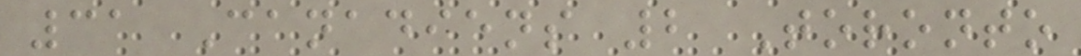31 Canadiens 2 Toronto
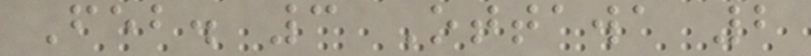Feb. 3 Ottawa 2
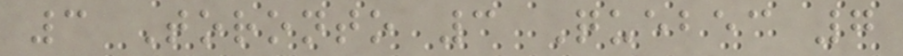3 Toronto 3 Quebec 7
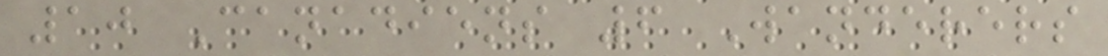10 Canadiens 6 Wanderers
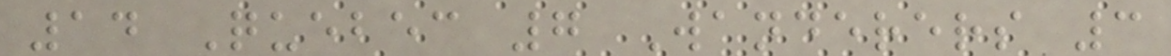14 Quebec 7 Wanderers 3
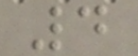4
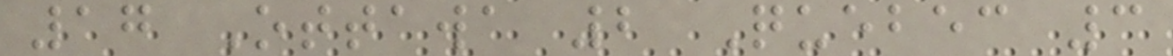17 Ottawa 2 Quebec 3
